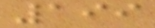199
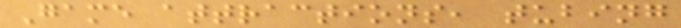Game attractions, tubing
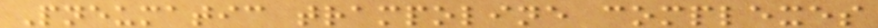Pneumatic trampoline complexes
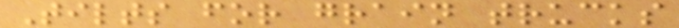Tilts for grain trucks
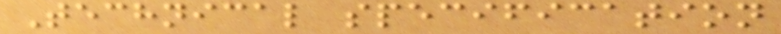Technical specification
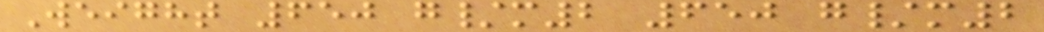Weight 650 g/m2 650 g/m2
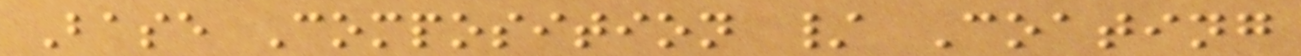Base Composition / Coating
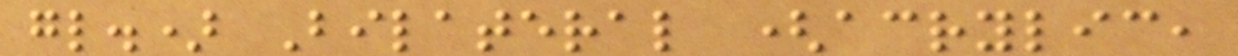gl.) Bilateral (acrylic,
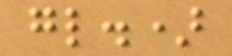gl.)
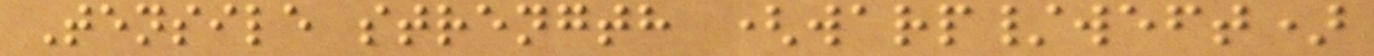Tensile strength (warp/weft)
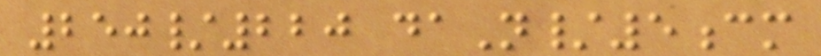250/220 daN/5cm
